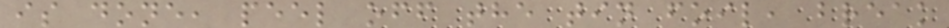is done, peel off the tin foil, break
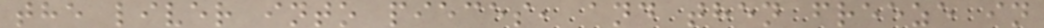the liver into pieces, and then freeze in
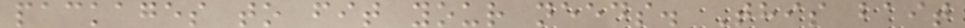packages to fit your needs. This bait
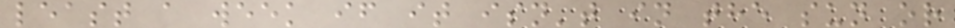least a week if it isn't in the sun or
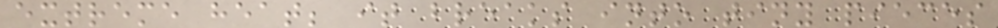extreme heat; it breaks into tiny pieces
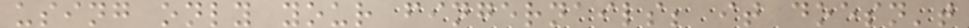using only your fingernails; it doesn't
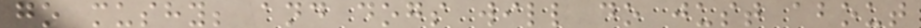go mushy; and dogs will do just about
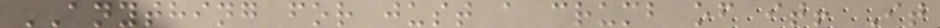ANYTHING for just a crumb of it! It
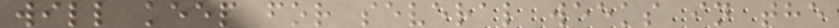will keep for several weeks in the
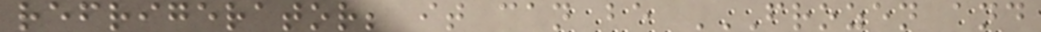refrigerator; it can be FROZEN AND
